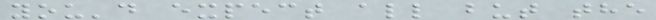you'd expect all but the
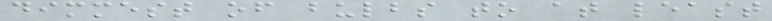dimmest of bulbs to at least
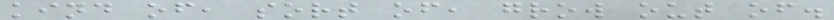kind of, sort of, grow out of.
